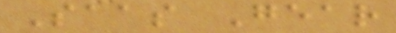Saas Gear
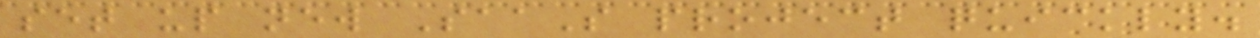set up new SaaS project quickly.
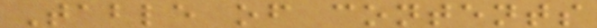Table of contents
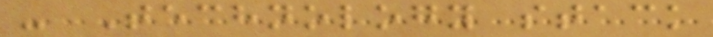- Technology stack
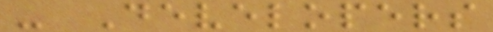- Developers
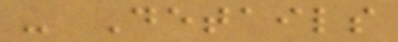- Details
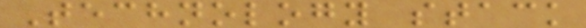Technology stack
